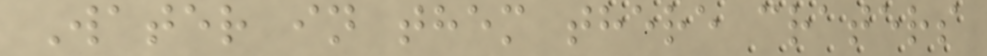Water in them there craters
